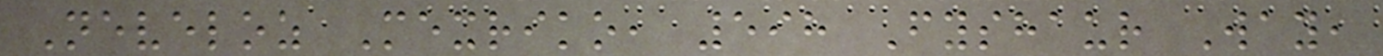Neveloz Mexriko, 598 Fyshaur Way,
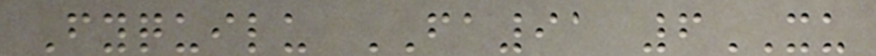Fyquilu FA91 6XU
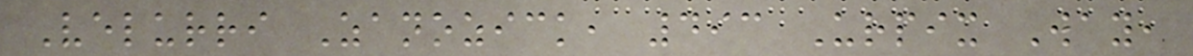Velurri Zanozick, 493 Urpix Way,
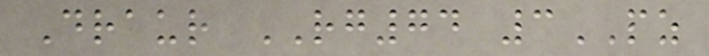Draur RG74 3PZ
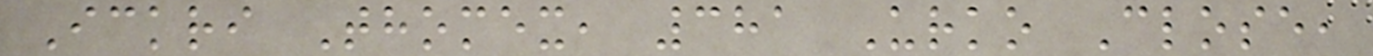Ickri Thomex, 381 Urko Close,
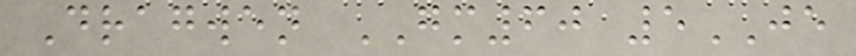Dragwen GM60 5JE
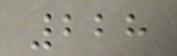228
